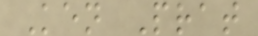Ken Prat
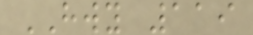HWY 119
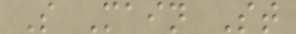S Main St
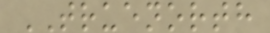TRUENORTH
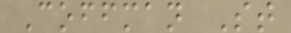Coffman St
